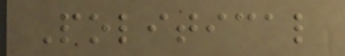Political
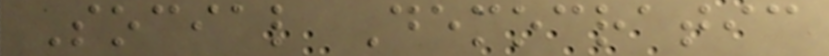Social Democratic
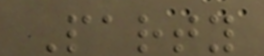Party
